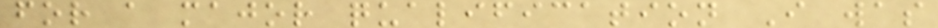for a major qualification I was
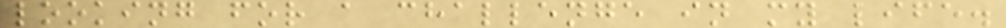looking for a challenge in my life.
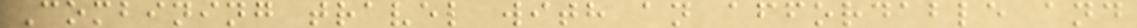Combining travel with an affordable and
